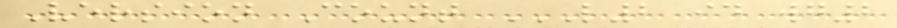Version Count L2 ID WG2
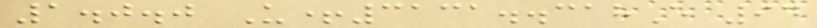1.0.0 U+3131..318E 94
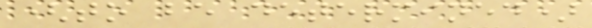(to be determined)
